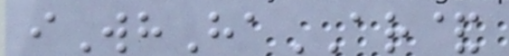iWhHaAR&
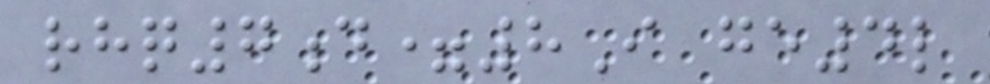rhq7d=8I ge4l
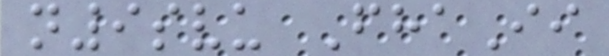n9svu FhaIi
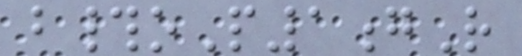b#oP1gR
